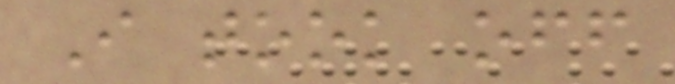I took off
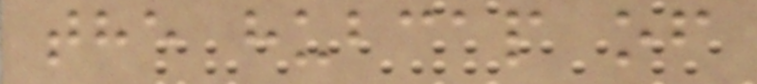the hubcap of
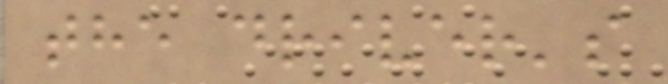the driver's
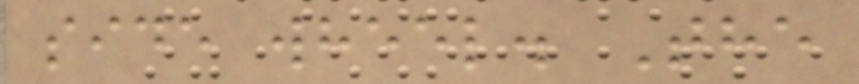side wheel. The
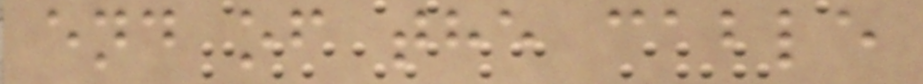end of the cable
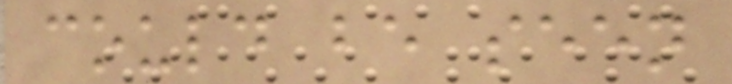could be seen
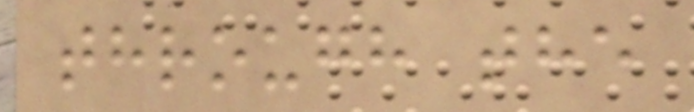through the
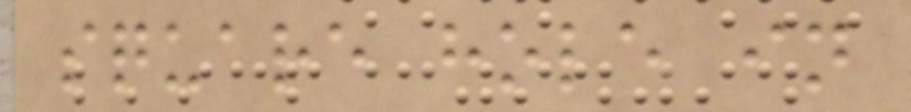square hole in
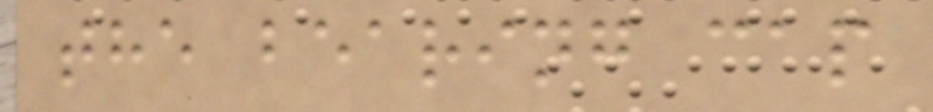the bearing cap
